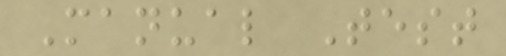Manual Test
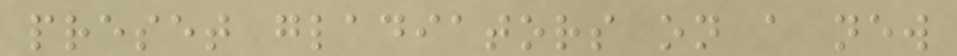preset gladiators on a new
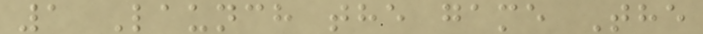1 Launch the game The
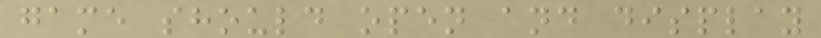game should open and display
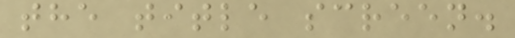the title screen.
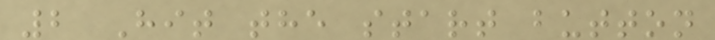2 Hit the start button
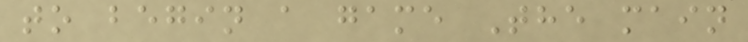to begin a game The main
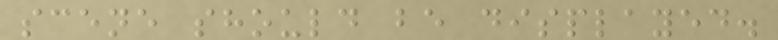scene should be displayed.
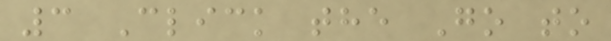3 Click the Go to
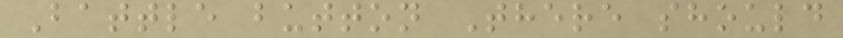Battle button There should
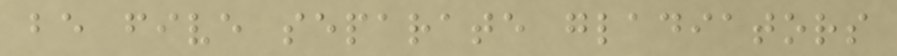be five separate gladiators
